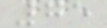75
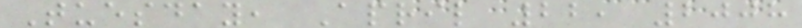Tuesday, April 22, 2008
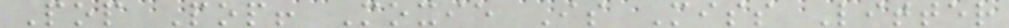Pop Pop! Moxie Is Miss Litter
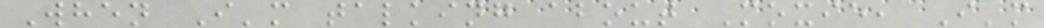When I'm talking about Moxie, I'm
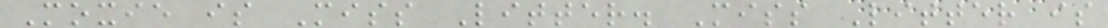Moxie is Miss Litter. Miss Litter is
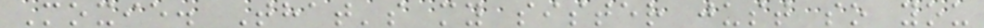Moxie. That's my sister just so you
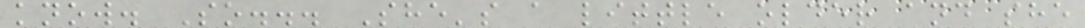know. So... She's a little older and she
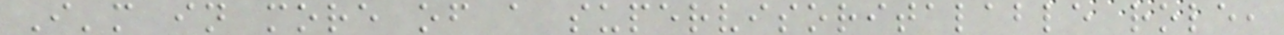I'm in more of a supervisoritalable role,
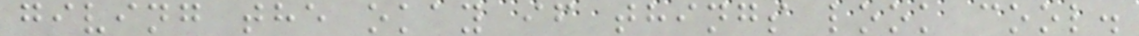giving the okay if things look cool.
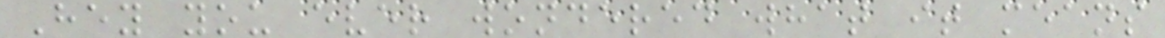Hey you ever wondered what it means
